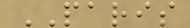PARIS
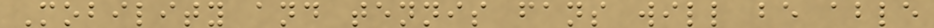Mobility and tennis fans will be able
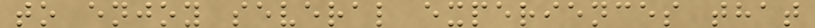to enjoy several experiences that
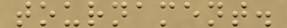tournament.
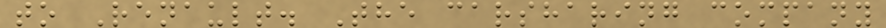to Renault. The carsharing company
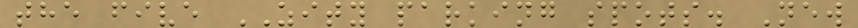the five ZITY parking spots. New
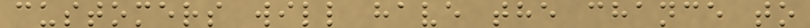customers will have the chance to
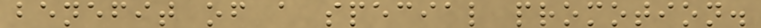benefit of a special promotion.
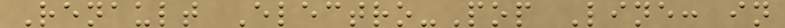Renault Electro-Pop Line: in
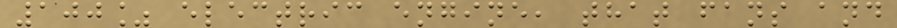100% electric engine, that fans and
